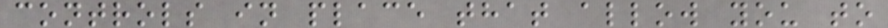controls in place that allow you to
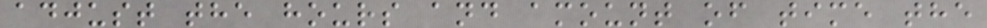adjust the hours and amount of time the
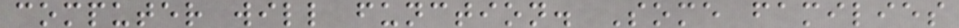computer will function. Some families
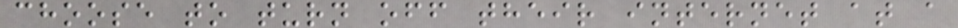choose to turn off their internet at a
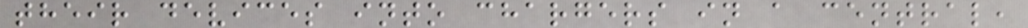their devices into chargers in a central,
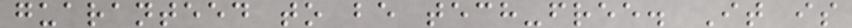guaranteed to be tech-free. It is
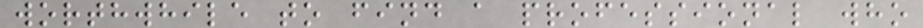worthwhile to find a professional who
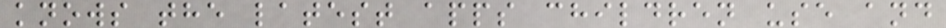knows the latest apps children use and
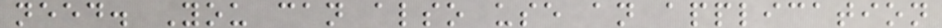need. You can also use an application
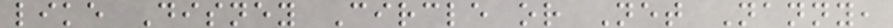like Disney Circle or Net Nanny,
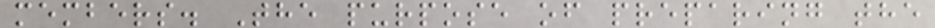members. The purpose of preparing the
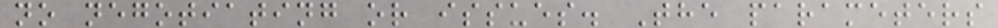no negotiating or issues. The parameters
